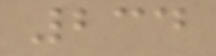234
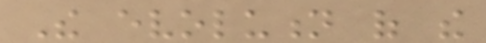The evolution of the
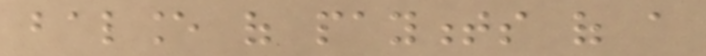balance of payments of a
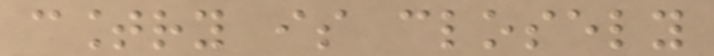country is closely
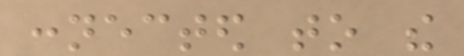connected to the
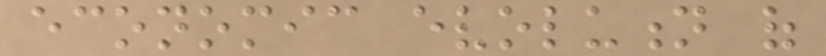economic evolution of
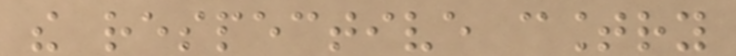the respective country
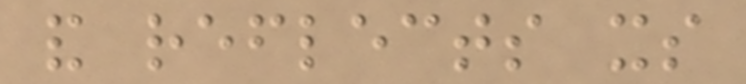and reflects its
